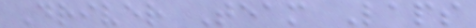Driver Team Laps
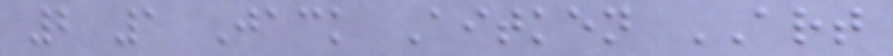2 1 Jack Aitken ART
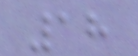18
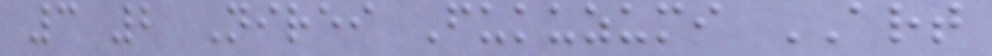3 2 Nirei Fukuzumi ART
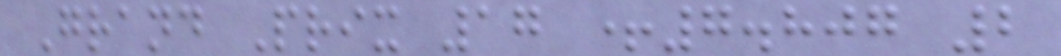Grand Prix 17 +7.807 2
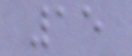15
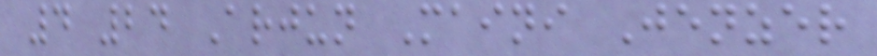4 24 Arjun Maini Jenzer
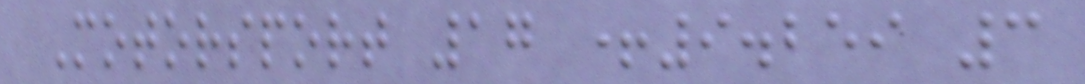Motorsport 17 +9.259 3
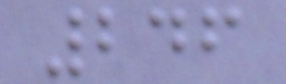246
